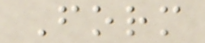Form
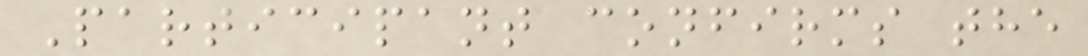Participant confirms the
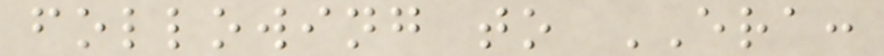following to ERA:
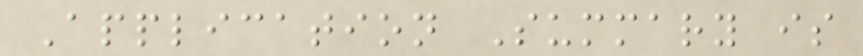Application Summary is
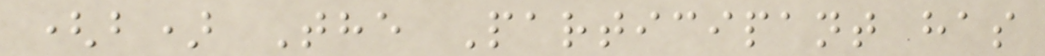(b) The Participant has
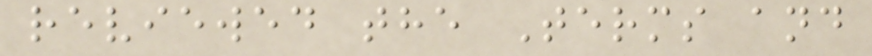reviewed the Terms and
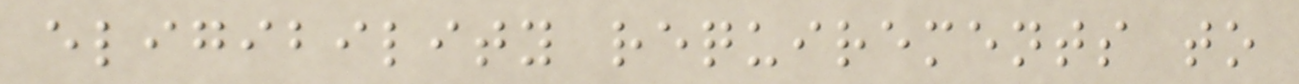eligibility requirements to
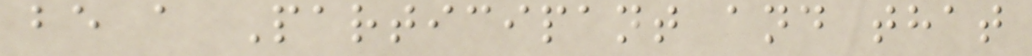be a Participant and that
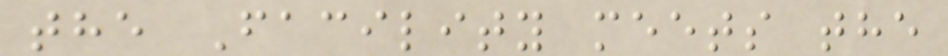the Facility meets the
